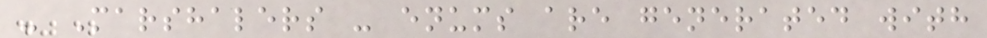- Marshalers - enums are generated with
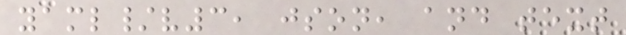yaml/v3, json, and text
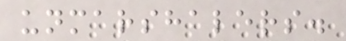unmarshalers.
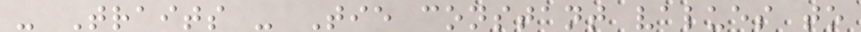- Traits - Tie constant values to
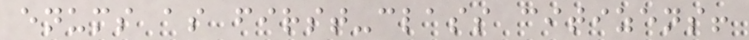enums as first-class citizens!
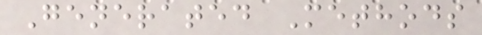Generated Methods
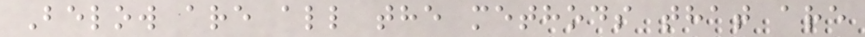Below are all the methods that are
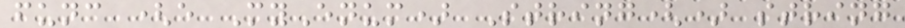func (e MyEnum) String() string
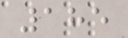185
